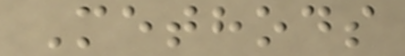Methods
